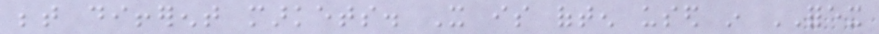between different markets. It is often used in FOREX
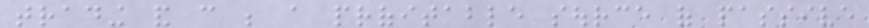trading and can be a profitable source of passive
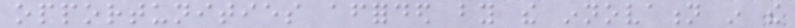opportunities afforded by the innovation in the
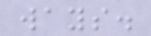ways.
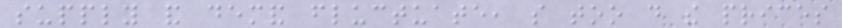supply and demand fluctuate, so too do the prices
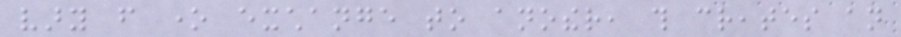vary from one exchange to another, this creates an
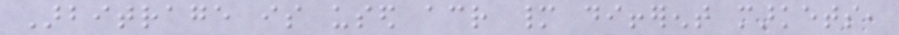Arbitrage is used across many different markets,
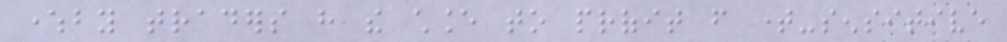whereby traders have the chance to profit from time-sensitive
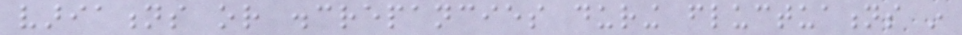variations or discrepancies during fluctuations in
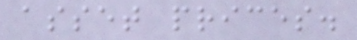asset prices.
